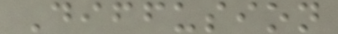Diffusion
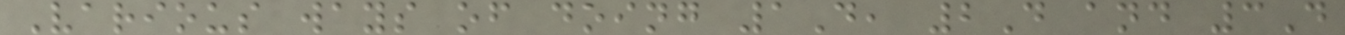Various ways of doing 1D, 2D and 3D
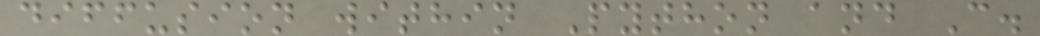diffusion within Python and C.
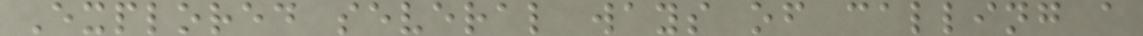Explored several ways of calling a
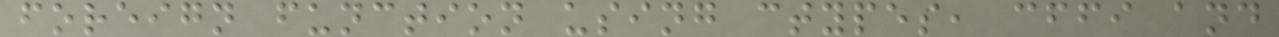foreign function using ctypes, cffi and
